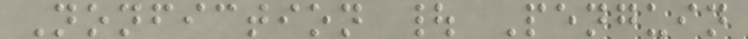Nonfiction | Penguin
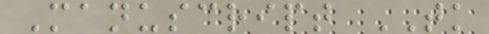Manuscript TK
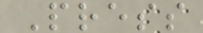Press
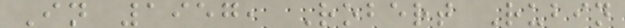In 1957, Robert Rubin
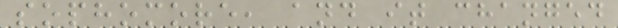sophomore, and it changed
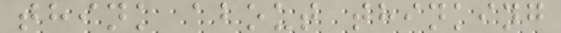think about thinking
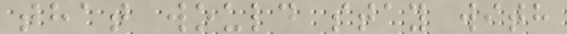that would stay with
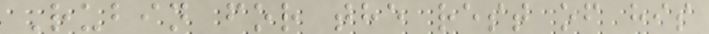Rubin for the rest of his
